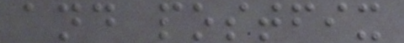and postfix
